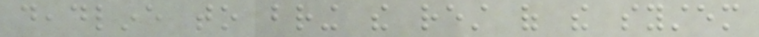deadline to bring the rest of the system
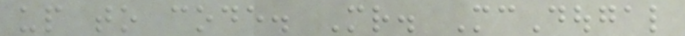up to code. Mr. McDougal
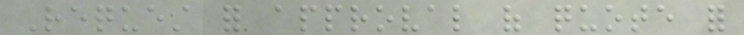Request for approval of quote for
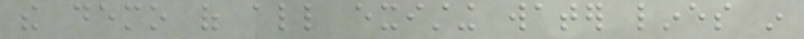the demo of all existing water lines in
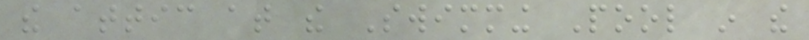the attic at the Swimming Pool in the
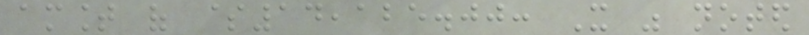amount of $14,125.00: It was noted
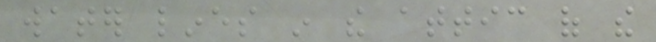water lines in the attic of the
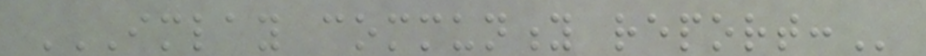IMLAY COMMUNITY REPORT:
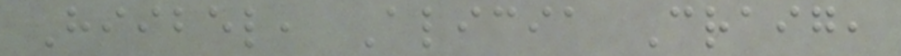Hiibel, Alicia Craig,
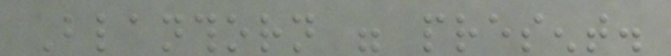Blanthorn were present.
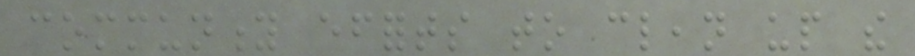community efforts to clean up the
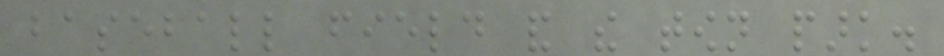baseball field and the town park.
